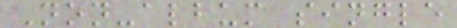Non-album single
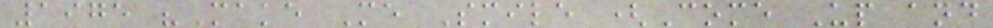1975 "Make Me Smile (Come Up and
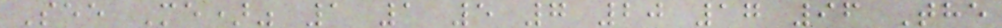See Me)" 1 1 5 7 20 17 96 The
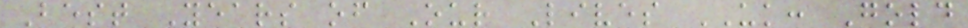Best Years of Our Lives UK: Gold
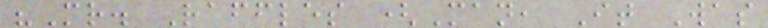"Mr. Raffles (Man, It Was
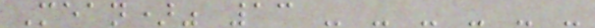Mean)" 13 - - - - - -
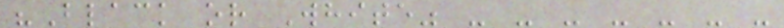"Black or White" - - - - - - -
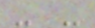- -
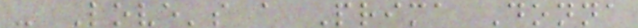- Love's a Prima Donna
